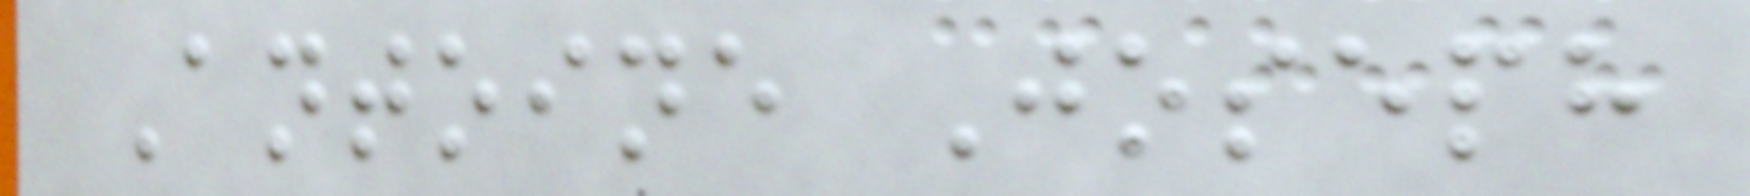Antoine Joseph
